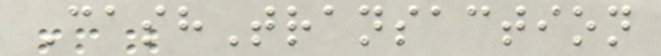CashTransaction
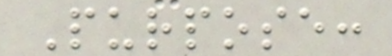Purpose:
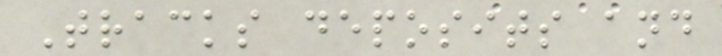Tracks deposits and
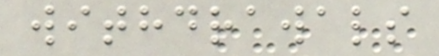withdrawals
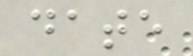date
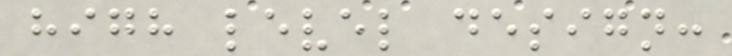high level design:
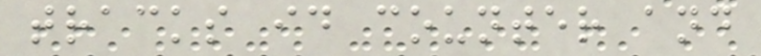tracks id counter and
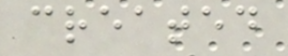created
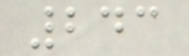243
